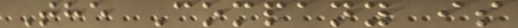The Company is
